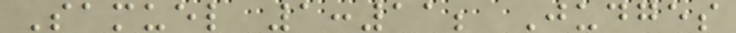Samuel 1:11; Judges
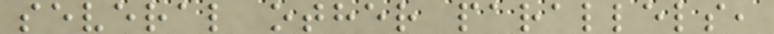several other parallels,
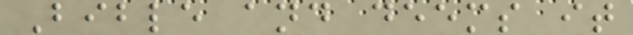Bible and deems it
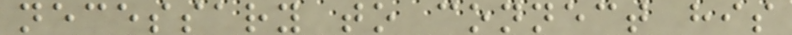necessary to connect his
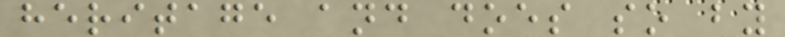heritage and does so by
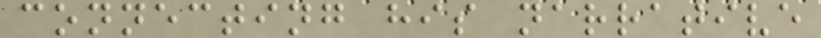connecting his narrative
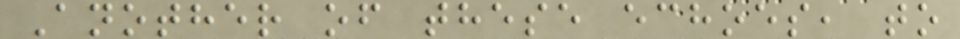Another of these echoes, to
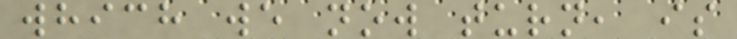which we now turn, is
